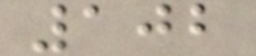102
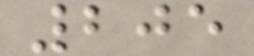205
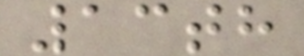13th
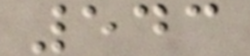543
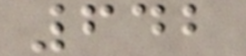642
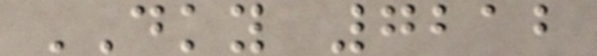DKY 7212
